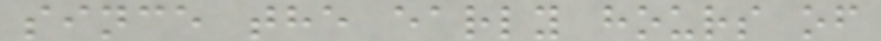since the early hours of
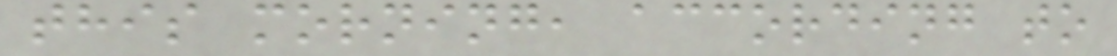this morning, according to
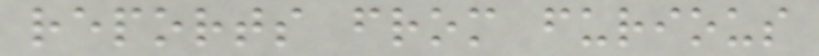reports from furious
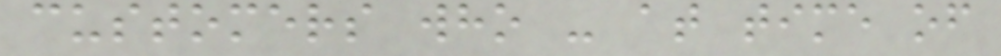customers who - at time of
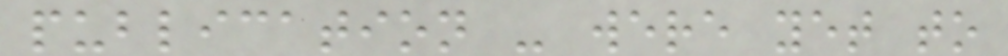publication - were yet to
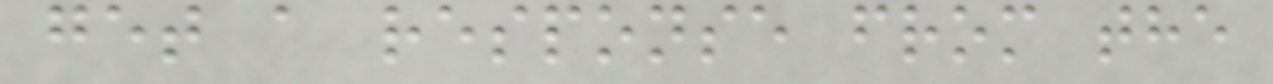get a response from the
